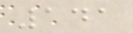141
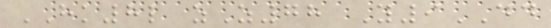HK8l zZ78 Y9DD
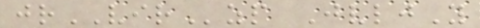jrVIRzp JvljY
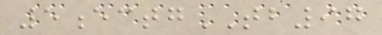5ectgTB97
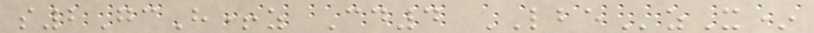s2GcH+z Cd4 LBEzX*
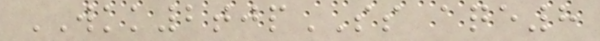WKK2tjpSS aqe8
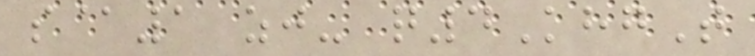s@1 zj- q4KhgT
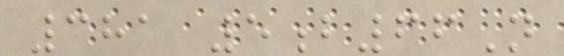381 5b66N
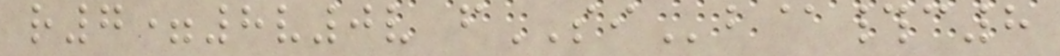r7=8v0v fSIb@#c8
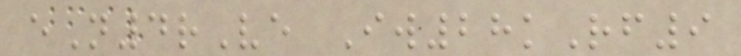eN4rVe Iw28kRf9
